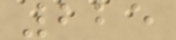225
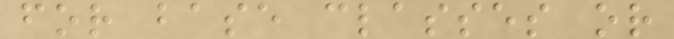for base classes or
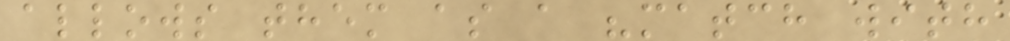allows them as a "match with
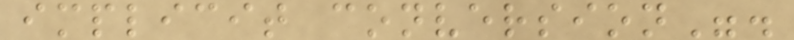implicit conversion".
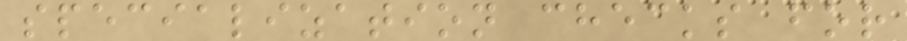specialization checks for
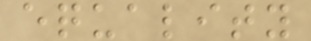equality
